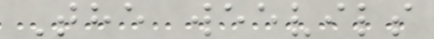The weevils
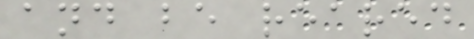and be reared
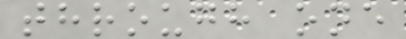through one
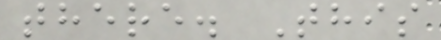there. This
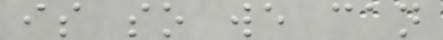is so we can
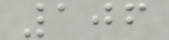106
